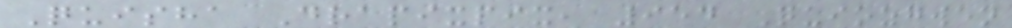Quisha Drapixpix, 954 Quiozgwen
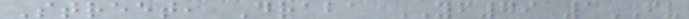Street, Draba YF79 1FV
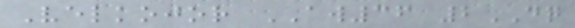Velkojor AW36 2DQ
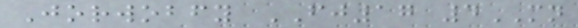Jorwobfy FJ17 4MN
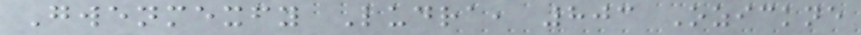Gwenmexfy Ludra, 803 Ozickne
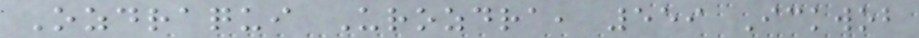Ozdraqui Urozdra, 559 Ickwob
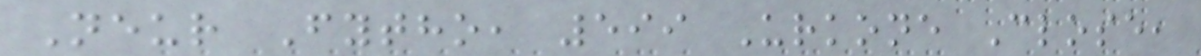Neur Fytho, 599 Urkone Close,
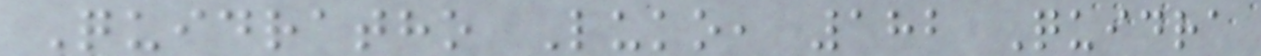Quidratho Luko, 182 Quidra
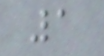1
